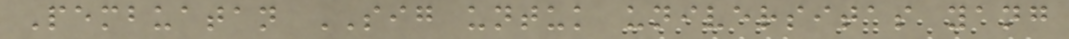Pembuatan SIG untuk universitas yang
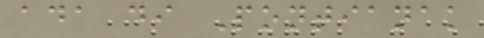ada di Pontianak
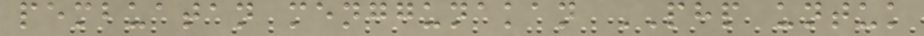pembuatan menggunakan PHP untuk
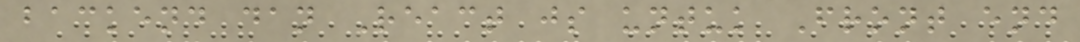backend dan React js untuk Front end
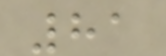81
